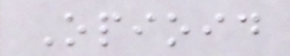Opioid
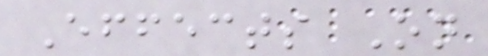Effects On
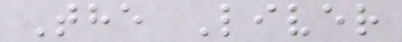The Liver
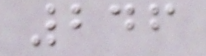246
